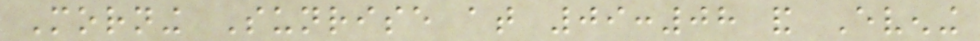Morning Sunrise at 09:08 and Evening
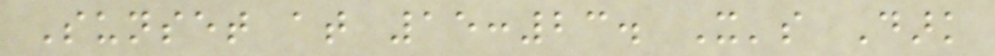Sunset at 15:23. It's Dark
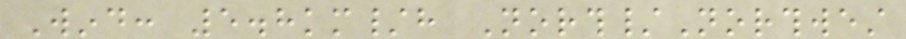Wind: 5.8km/h North/Northwest
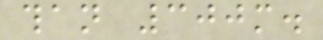than 300m.
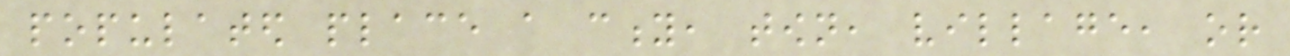populated place a city, town, village, or
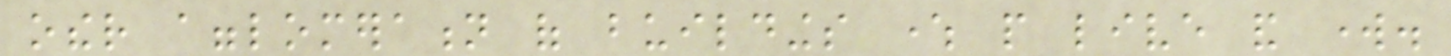other agglomeration of buildings where people live and work.
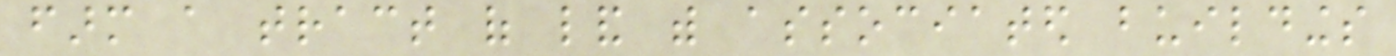farm a tract of land with associated buildings
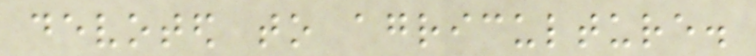devoted to agriculture.
